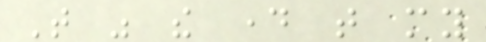That was the day that my
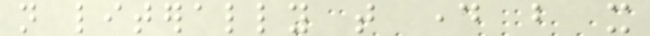not literally that day but it
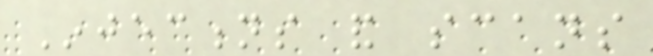Injections and scans
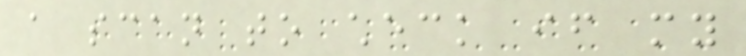a scan to check if my
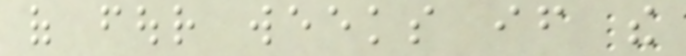of four weeks if the
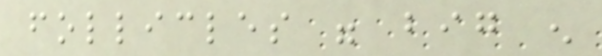follicles were big enough
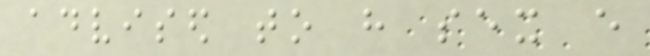advised to have sex every
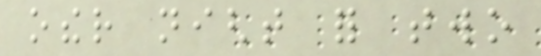other night for two
